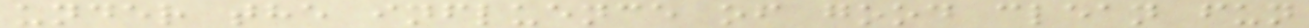under the influence of good clean fun
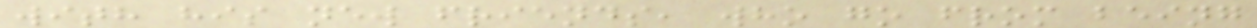with his new friends, who go from being
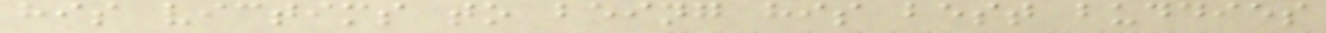his victims to being his best buddies
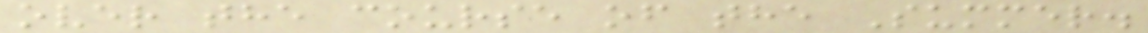over the course of the Summer.
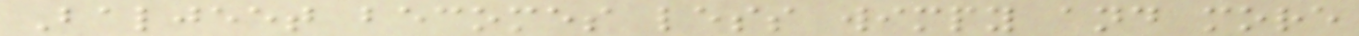Baljeet becomes less wimpy and more
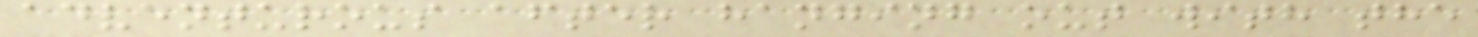adventurous after hanging out with the
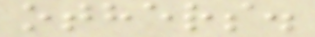others.
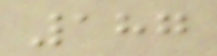187
